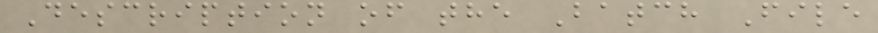Description of the Batch File
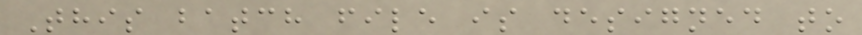This batch file is designed to
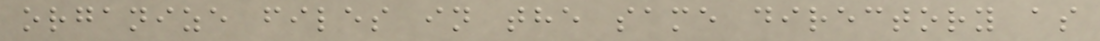organize files in the same directory as
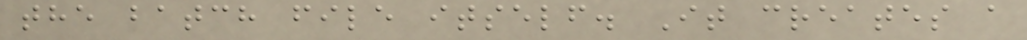the batch file itself. It creates a
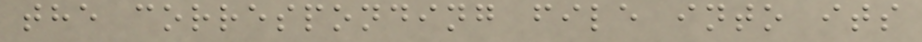the corresponding file into its
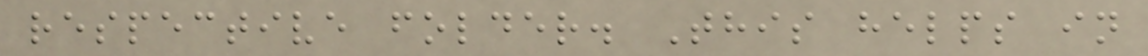respective folder. This helps in
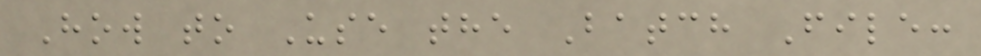How to Use the Batch File:
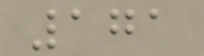171
